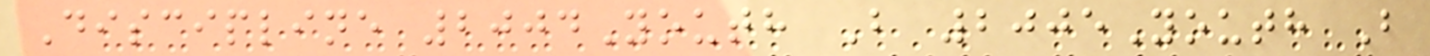Discipline 2004Youth B 2005Youth B
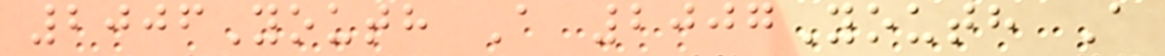2006Youth A 2007Youth A
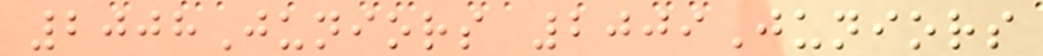2008Juniors 2009Juniors
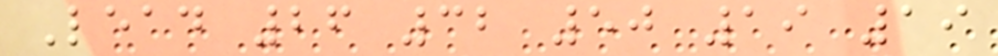Lead 26 32 50 19 19
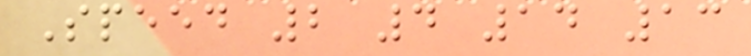Speed 2 4 14 13
